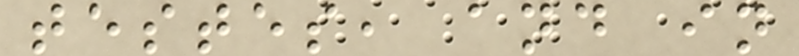testes, and in
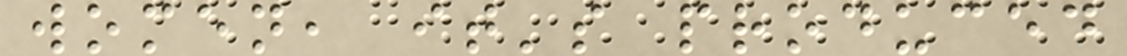women, it's produced
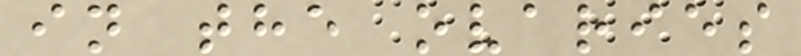in the ovaries
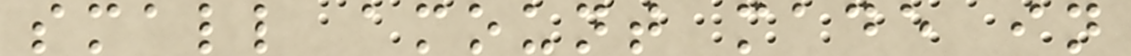small amount made in
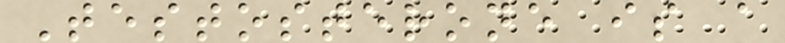Testosterone is a
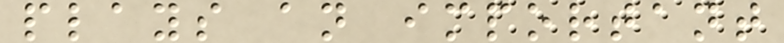plays an important
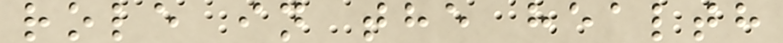role in the health
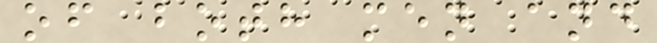of both men and
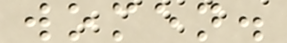women.
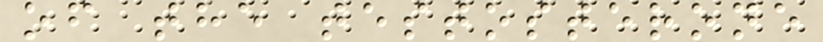of the testosterone
